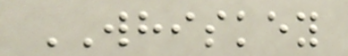WHISKEY
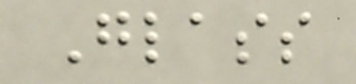Glass
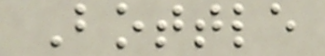Bottle
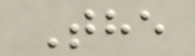The
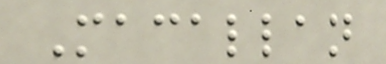Macallan
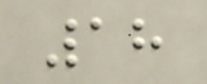18
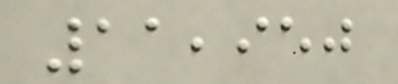11,950
